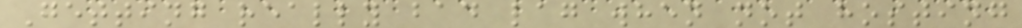Getting really bad lag when not hosting
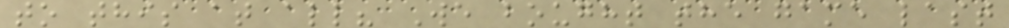to this at all? We bought the game last
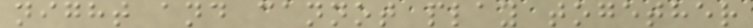night and cannot play together
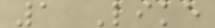1 Like
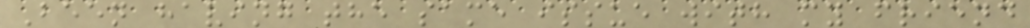Been having the same issue with my friend
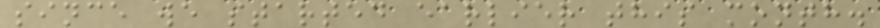since we started earlier this month.
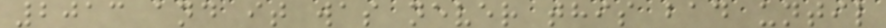2013 and it was never this bad until
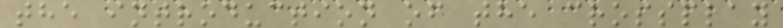the introduction of the crossplay
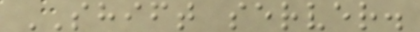SHIFT server.
